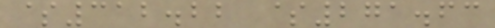$312.22 $271.63
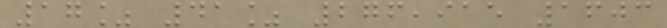17% 41% 276,915 1603
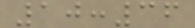10:36
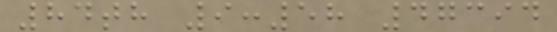84th 9:58 47394
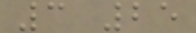3 25
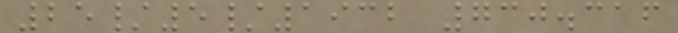25/5/1932 730.316
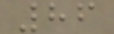86
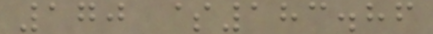170 $183.86
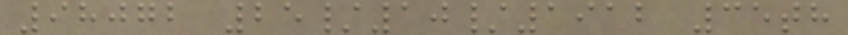98072 25/10/1912 35th
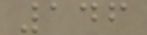146
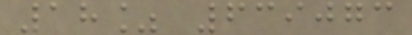18% 639073
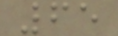65
